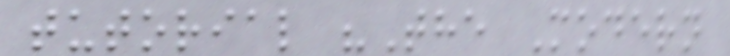tutorial "The Modern
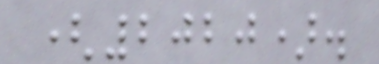(2020).
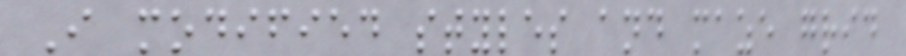I modified styles and maze grid
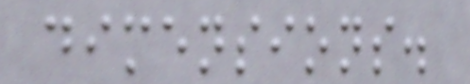dimensions.
